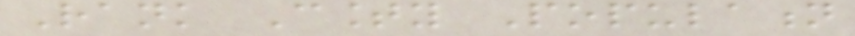Rank County Population
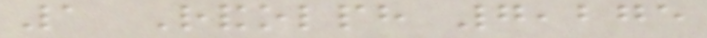1 Randolph 7,275
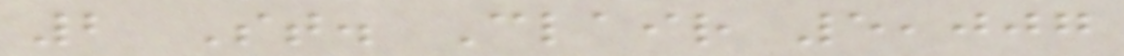2 St. Clair 5,007
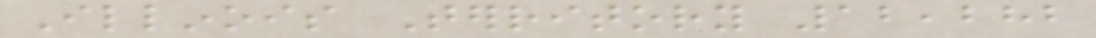Illinois Territory 12,282
